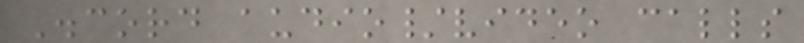Discord audio/video calls
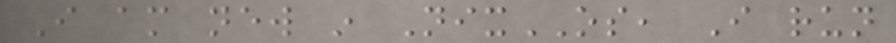I am new in NixOS, I run
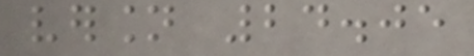version 24.05
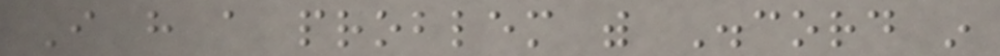I have a problem with Discord in
